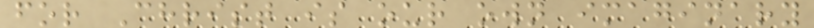for Christ is our own imaginary
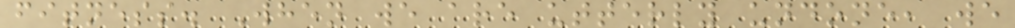fitness. When we are utterly undone, we
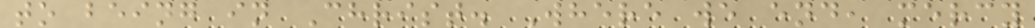to being in Christ. Where we end, mercy
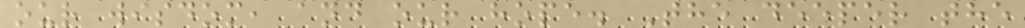our wisdom, and our hope. The deeper the
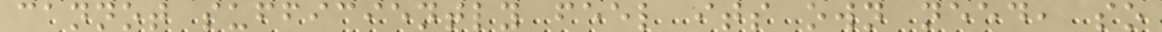cannot sufficiently feel its own need, so
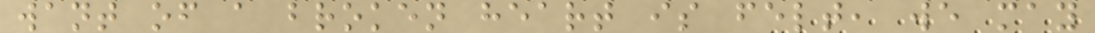want of a broken heart is felt, we may
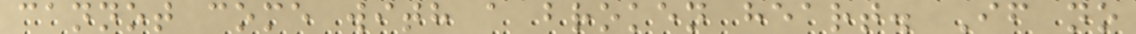cannot come with a broken heart. If no
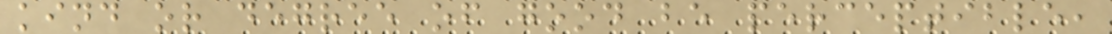kind or degree of good be perceptible,
